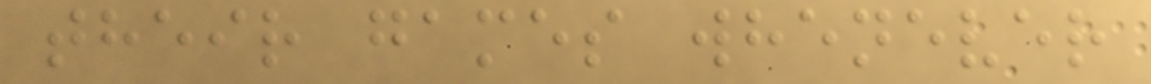their games whenever
